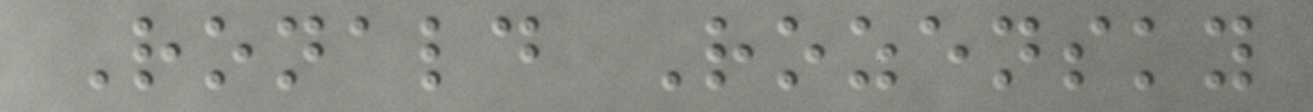Ronald Rozensky
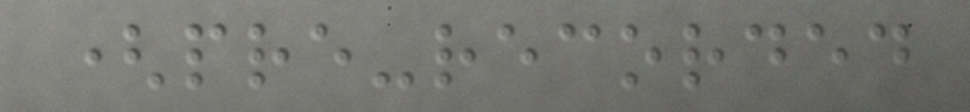(pre-recorded
